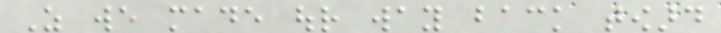As we made our way back toward
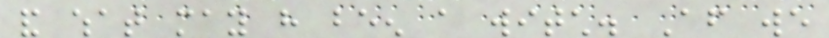and what may have been a witch. After we
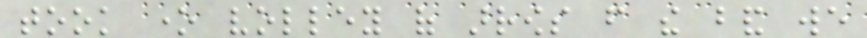took one volley of arrows from the band we
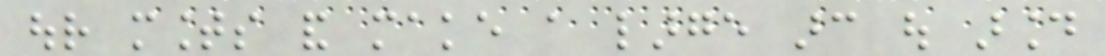our mounts and make a large arc out around
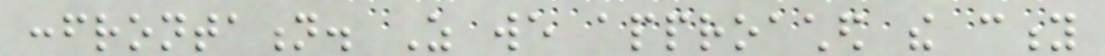confrontation. As we approached the city
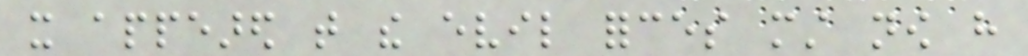it appeared that the evil forces must now have
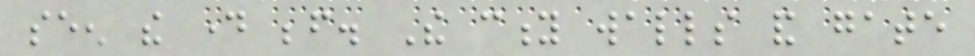seen the day before. The city walls and gate
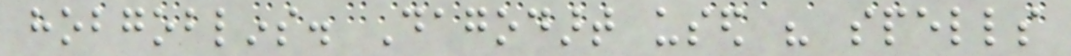hobgoblins. Dagodart used his spells
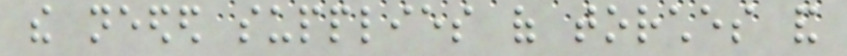the needed supplies of torches and
